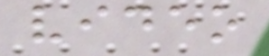video
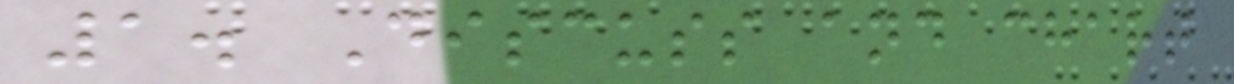1. Discuss and chart
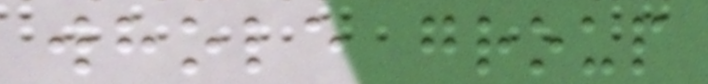whole group
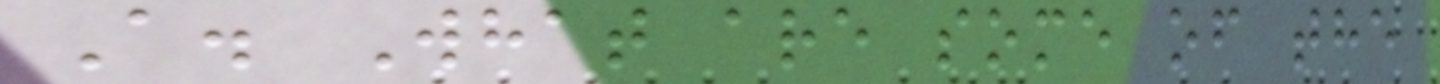A. What are some of the
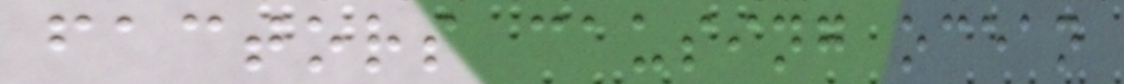factors causing ocean
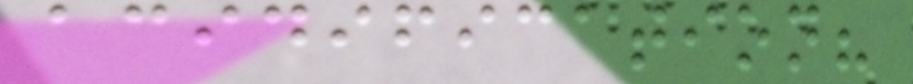acidification?
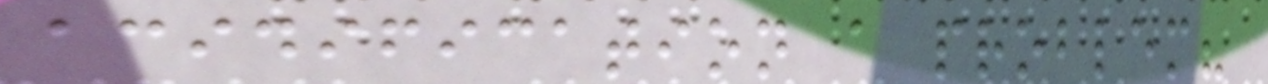acidification a problem?
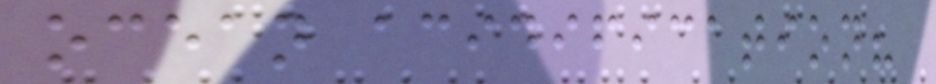ocean acidification?
